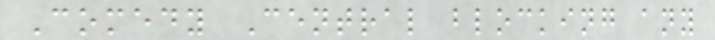Comedy Central blocking any
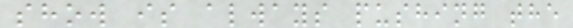show is always pushing the
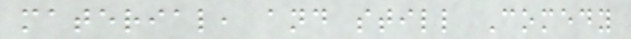material, and still Comedy
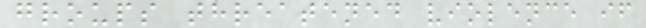groups threatened violence if
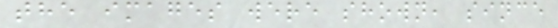the images were shown, since
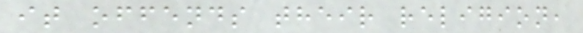it offends their religion,
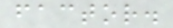factor.
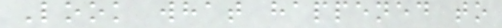Look what happened to
